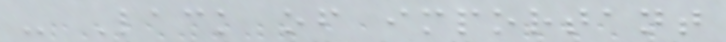- Lack of important
